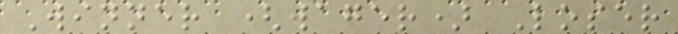Winner (wager) Loser
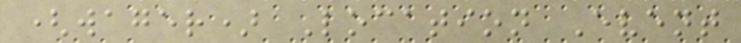(wager) Location Event
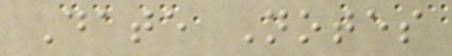Date Notes
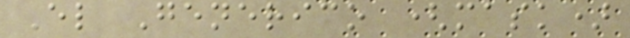El Generico (mask)
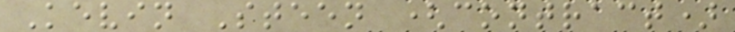Kevin Steen (contract)
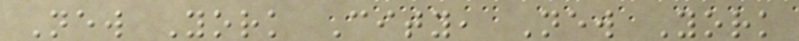New York City, New York
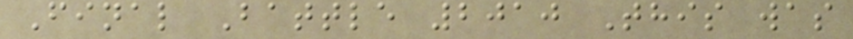Final Battle 2010 This was
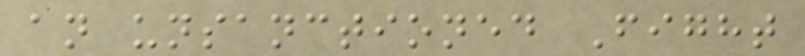an unsanctioned Fight
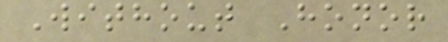Without Honor
